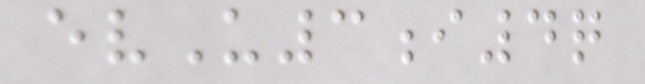evU3i4q
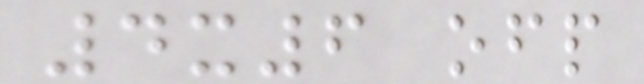4x6 ofp
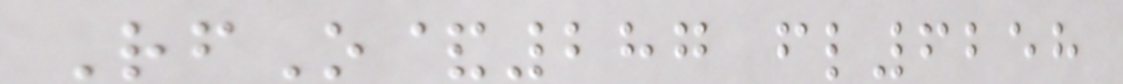RfO&287 fl6258
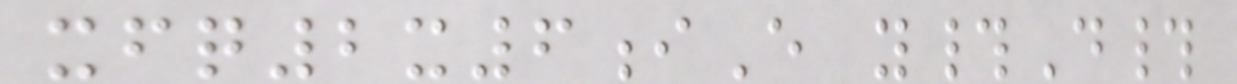xfq2x6iE y#D#
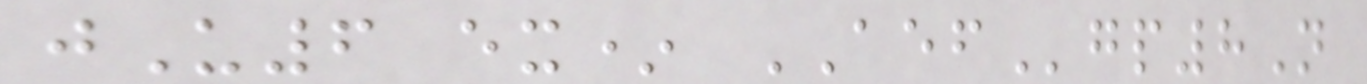jU6 ex* AEFgp8N
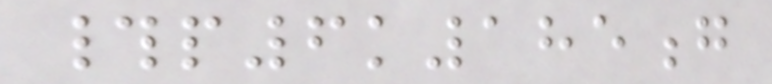#p6k185g
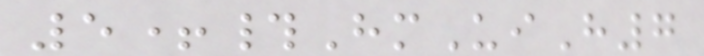5+#HmUiH7
